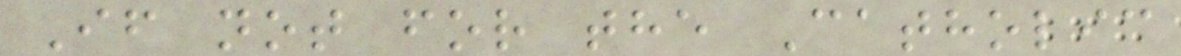If not for the Catholic
